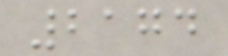2174
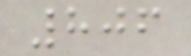806
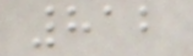812
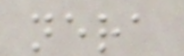nera
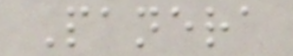Panera
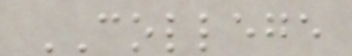COLLEGE
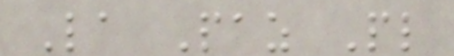La Paz Pl
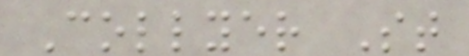Collyer St
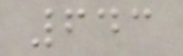643
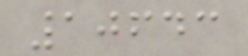10643
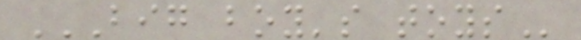BIG BOY'S TOYS
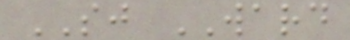SJ WARD
